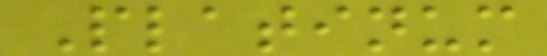Platinum
